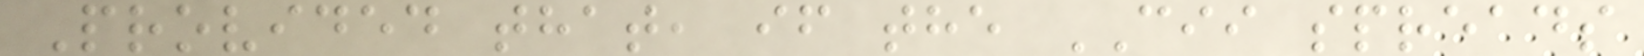Provided that, if the CII spreads
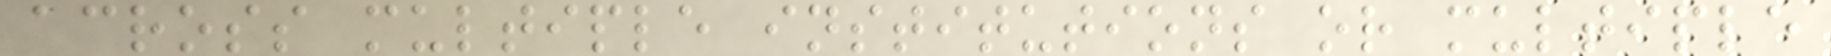across multiple institutions or multiple
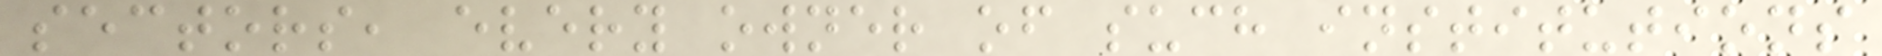sectors, every owner of such institutions
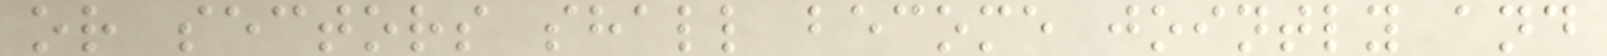or sectors shall become jointly and
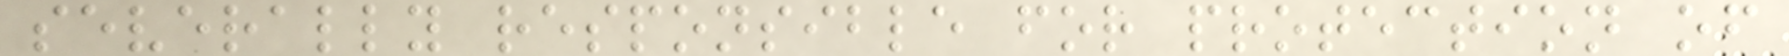severally responsible for protection of
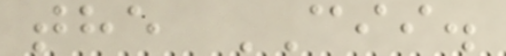the CII.
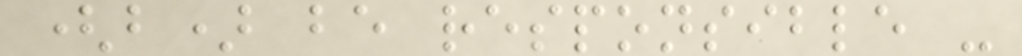(b) be responsible -
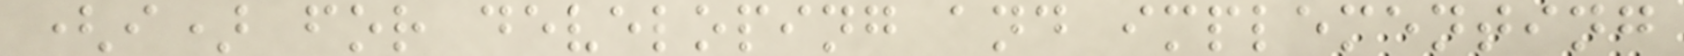(i) for developing and implementing
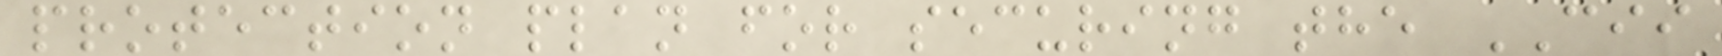protection plan for securing the CII
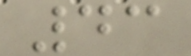43
